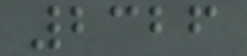2326
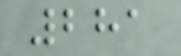281
